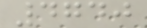4740
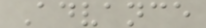Advance
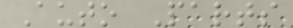Auto Parts
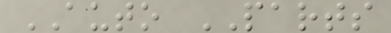AUTO PARTS
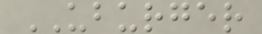UBURGER
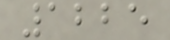1225
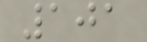101
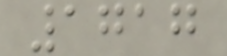1717
